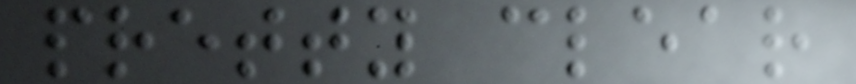pretty clear
